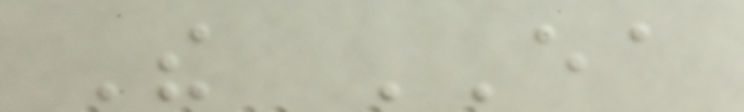The EA
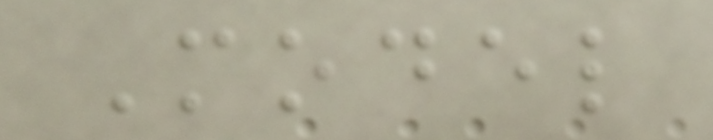Model
